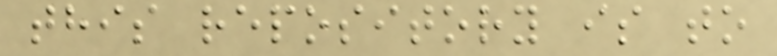this repository is to
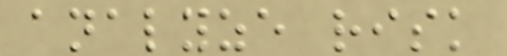analyze risk
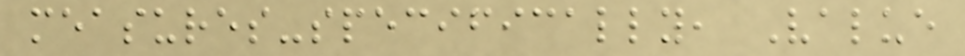measures-specifically, Value
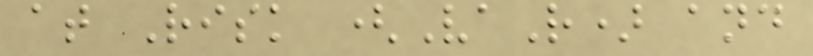at Risk (VaR) and
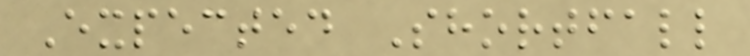Expected Shortfall
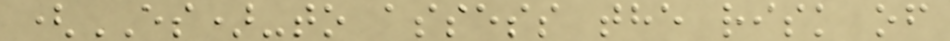(ES)-to assess the risk of
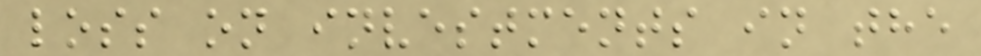loss on investments in the
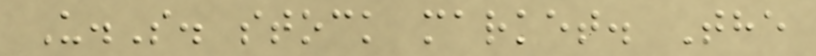U.S. stock market. The
